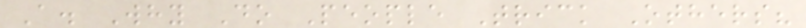A. Why Do People Trick Others?
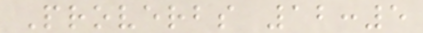Proverbs 12:5
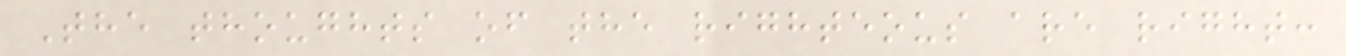The thoughts of the righteous are right:
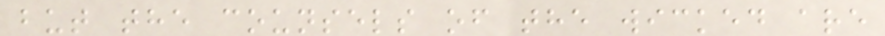but the counsels of the wicked are
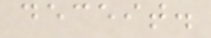deceit.
